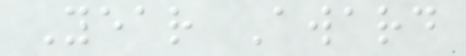Year Award
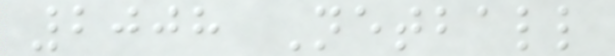2008 Netball
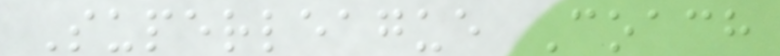Superleague Coach
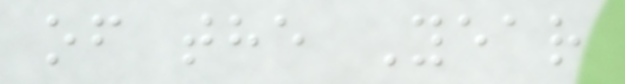of the Year
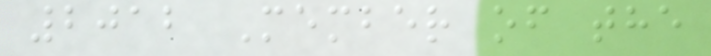2012 Member of the
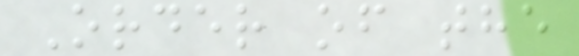Order of the
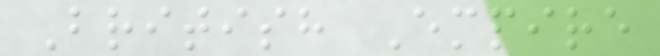British Empire
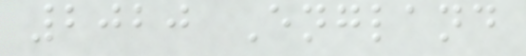2020 England
